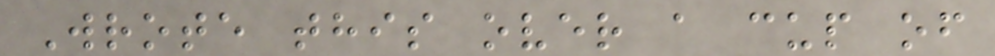Wrote this over a cup of
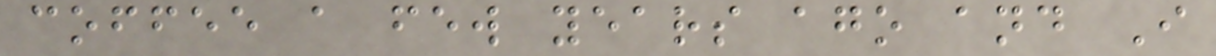coffee a few years ago and I
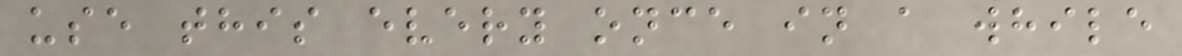use this every once in a while
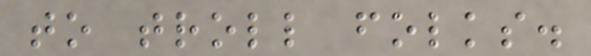to troll folks.
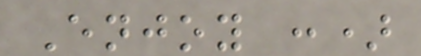Enjoy :)
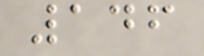146
